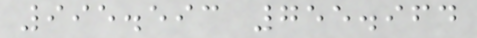995.593 755.964
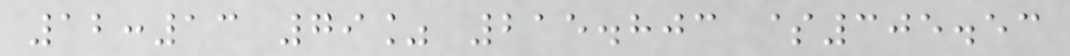12:13 79% 215.803 $305.53
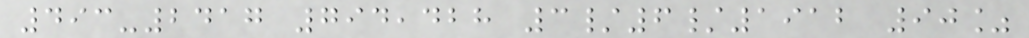493-2417 794,428 3/6/1912 90%
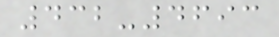432-4693
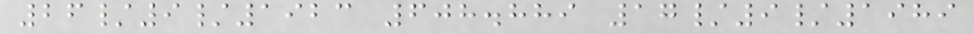26/9/1923 608.889 17/9/1989
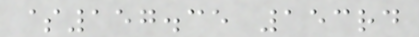$157.35 153rd
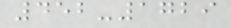452-1729
